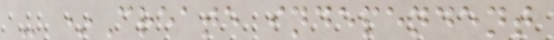- *Create independent
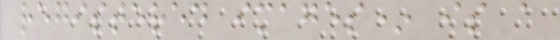registered images* is a
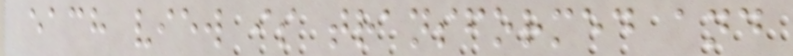each view is transformed and
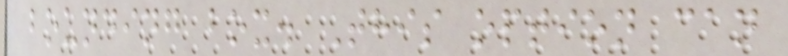bounding box. This option can
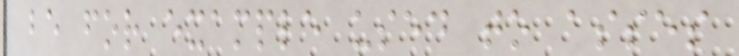be for example used to asses
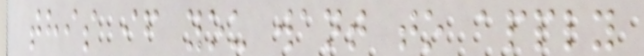this if you want to apply
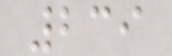239
